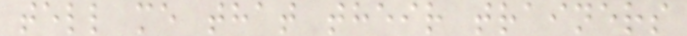tell me that their trainers
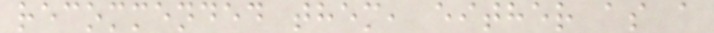recommended them, either as a
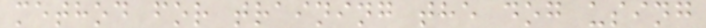method for training the dog using
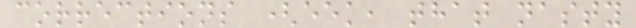corrections (eek, that nasty
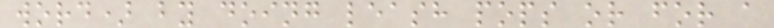word) by doing leash pops or for a
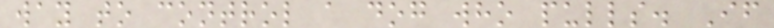way to control a dog who pulls. If
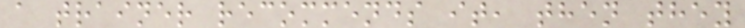a trainer recommends it, then they
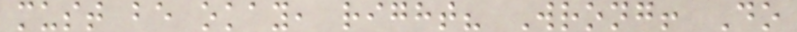must be okay, right? Wrong! Do
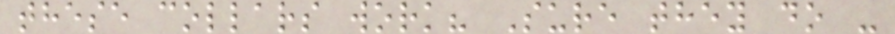these collars work? Sure they do -
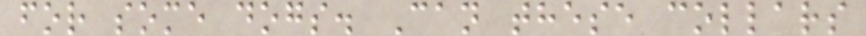for some dogs. Can these collars
